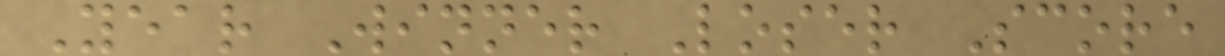Year Winner Loser Score
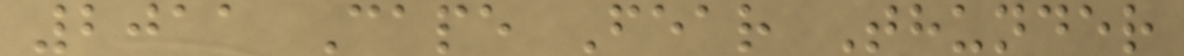2011 Cape Fear Thunder
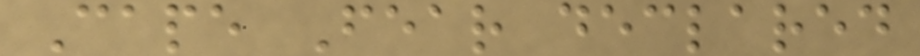Cape Fear declared
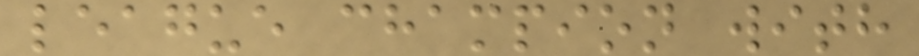league champion with
